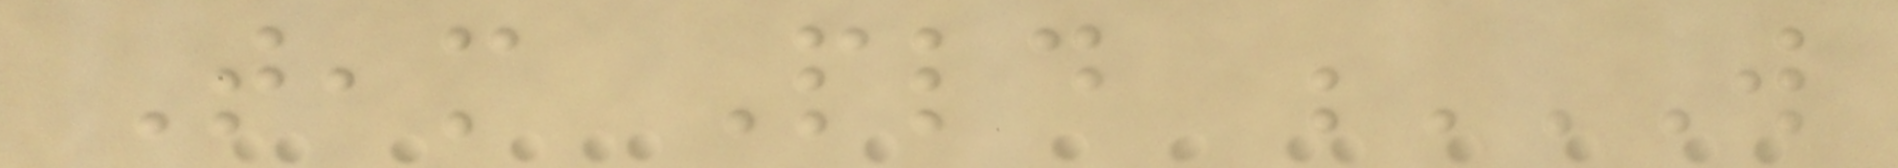Team Pld W
